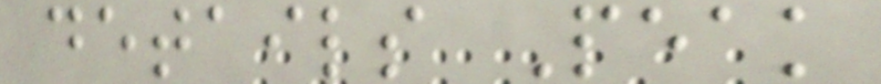details Peak
